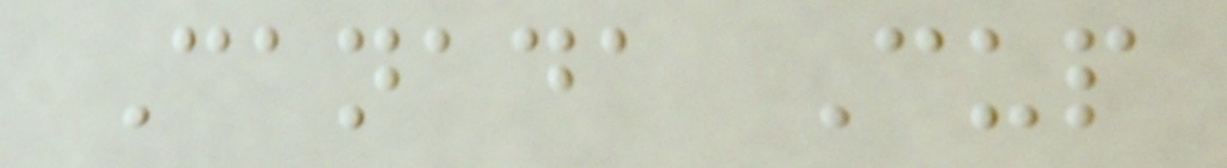Canada Cup
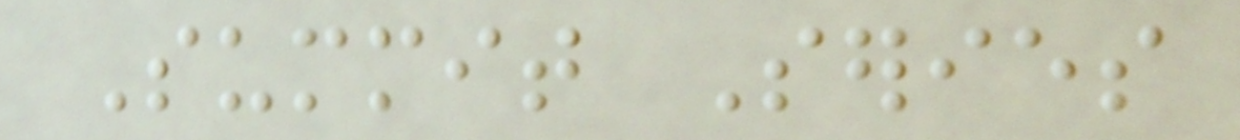Summit Series
